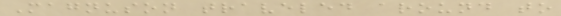Magnuson traveled around to
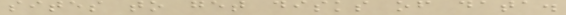sites to get disks of data.
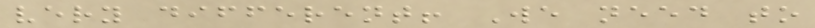very different! We need to
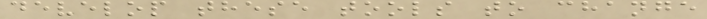develop these tools to change
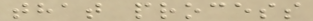that process
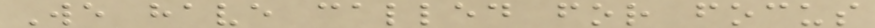We have called for focus
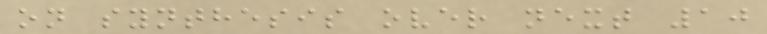on synthesis over next 10
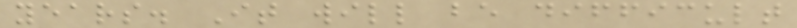years. It will be difficult
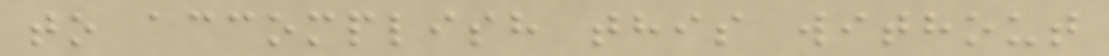to accomplish this without
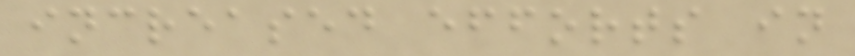increased efforts in
